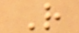R
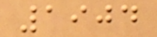1904
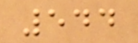544
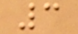3
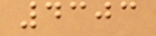4303
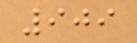909
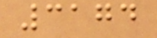3174
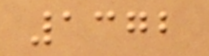1372
